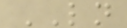LN
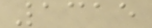1315
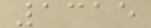1315
